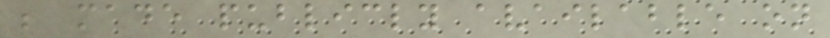be made publicly available on
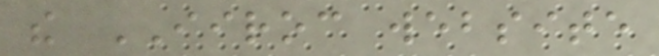the IIROC website
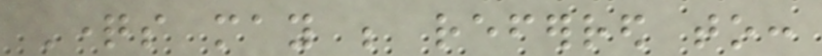Questions may be referred to:
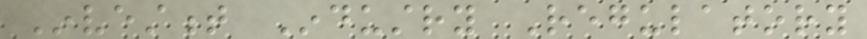Investment Industry Regulatory
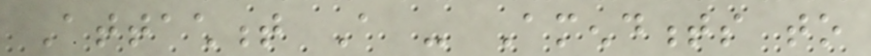Attachment A - Amendments to
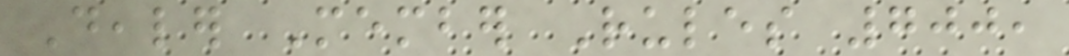Dealer Member Rules 700,
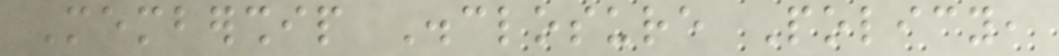Membership Disclosure Policy,
